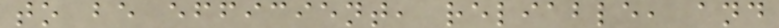to be efficient, reliable, and
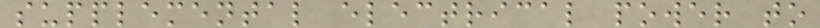supplemental electrical power to
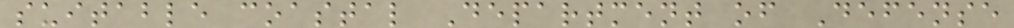suitable coastal Department of Defense
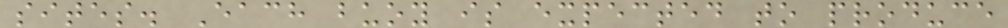sites. Each buoy is expected to produce
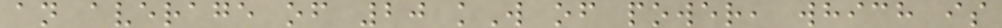an average of 20 kW of power, which is
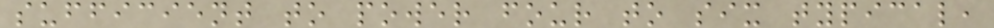sufficient to power four to six typical,
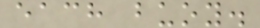each buoy.
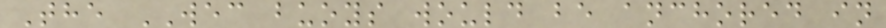The WEC buoys would be anchored in
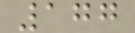177
